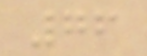76
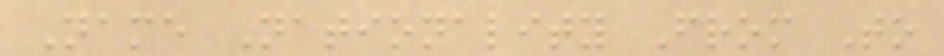Name Nationality From To
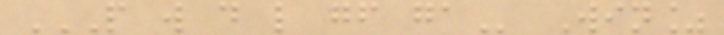P W D L GF GA Win%
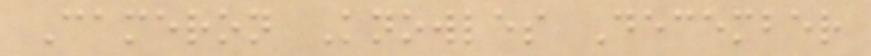Cameron Knowles December
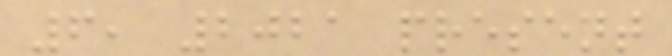6, 2021 present
